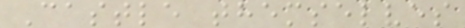Castle themselves
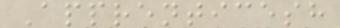Apprenticesh
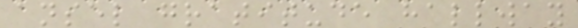ansel gratitude hallway
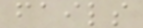fails
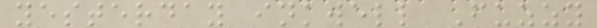yesterday inkwell Fuzzy
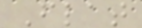Flat
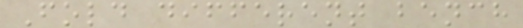Fold different bench
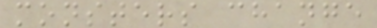monsters change
